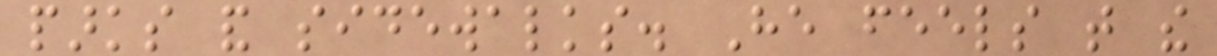parks and sidewalks. He feels that the
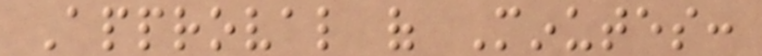Approval of Minutes:
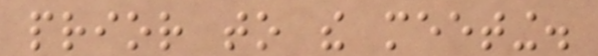prior to the meeting.
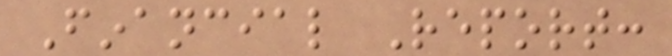Financial Report:
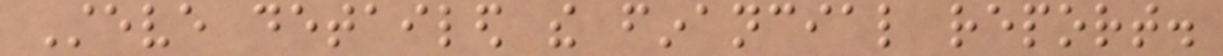Steve detailed the financial report.
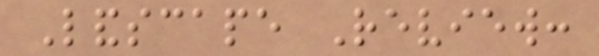Landscape Review:
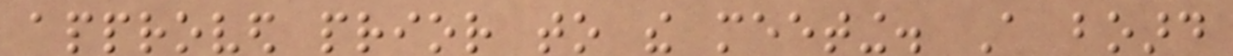approved prior to the meeting. A board
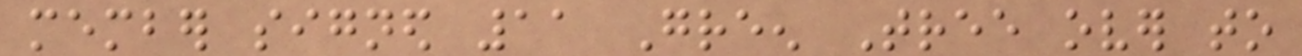member signed 11 Green Tree over to
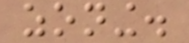zoning.
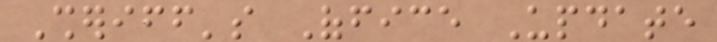Sheriff's Office Update
